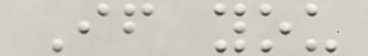If you
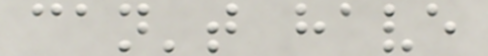can't have
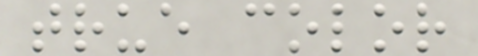true color
